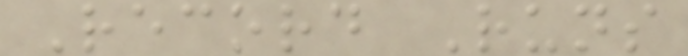Record Runs
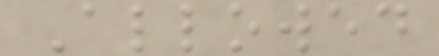Allowed
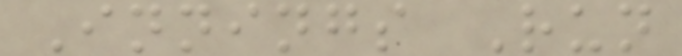Innings Run
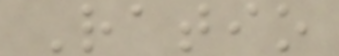Ratio
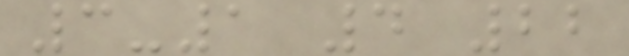3-1 4 22
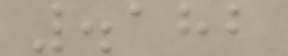.182
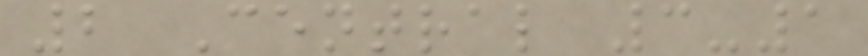2 Central 3-1
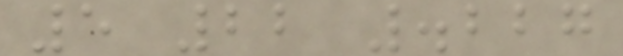5 22 .227
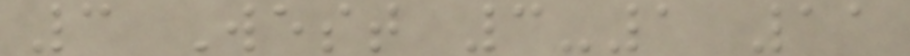3 West 3-1 11
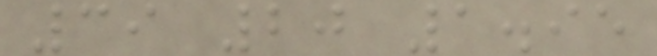39 20 1.95
